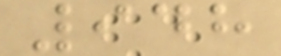948
